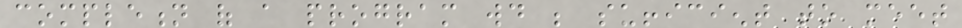completion of a program would be sufficient to meet
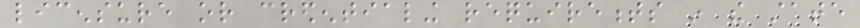licensure or credentialing requirements in the state
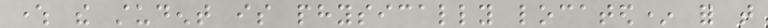where the student is physically located* for that
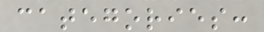categories:
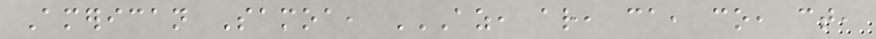American Samoa, AZ, AR, CA, CO, CT,
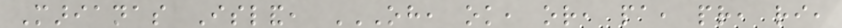Marianas Island, OH, OK, OR, PA, PR, RI,
